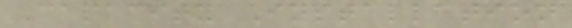Capacity Installation
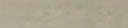Year
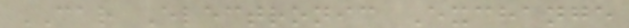CAR Electronic Exchange
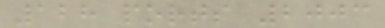128 ports 2003
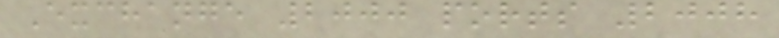Exchange 2000 ports 2008
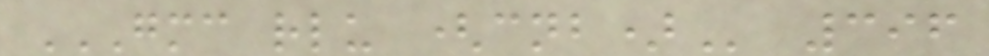GMC RLU (CNB) 396
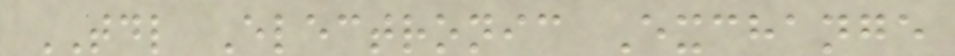TDL Electronic Exchange
